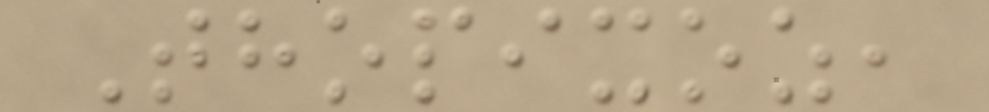Thopixoz,
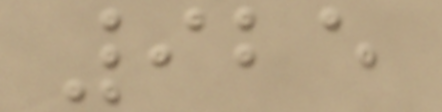925
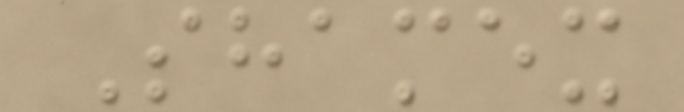Shamex
